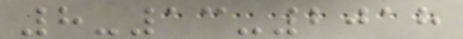8-13-2018
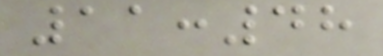11:48
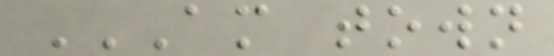AM TOWN
